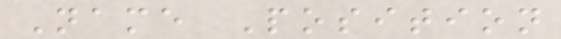Name Position
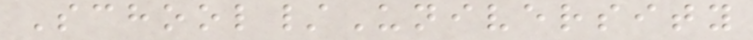School/University
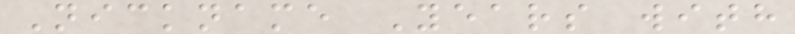Nickname Years with
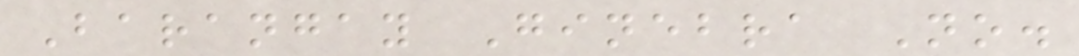Barangay Ginebra No.
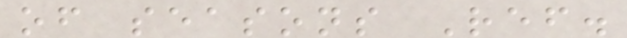of seasons Ref.
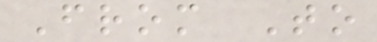From To
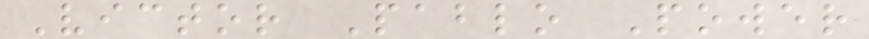Victor Pablo Power
